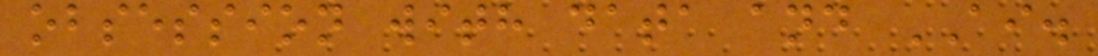obsession with data and AI.
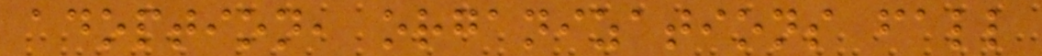adoption, organizations fall
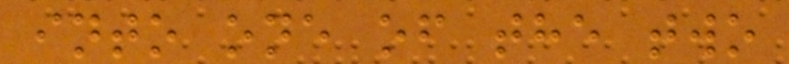into one of the two
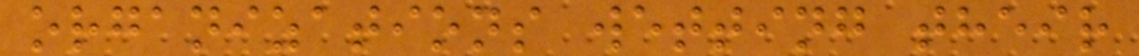organizations wetting their
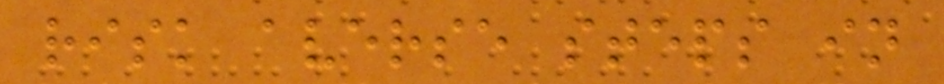risk averse steps in
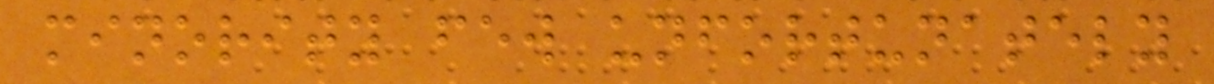minority few unfortunately
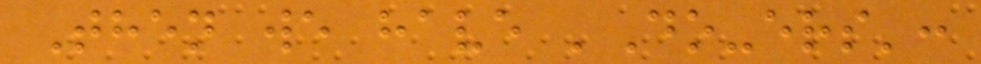Then we have 'Do-ers':
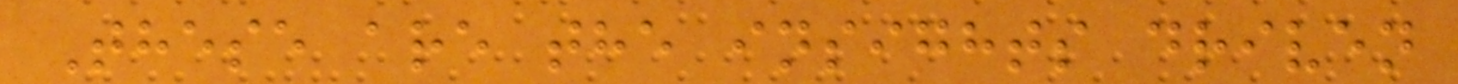These are the insights driven
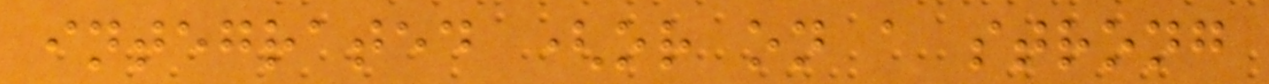integrated (or on a strong
